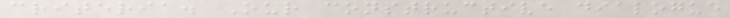criteria. Our constructive dialogue
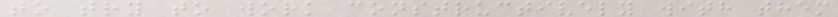to try to work constructively with them
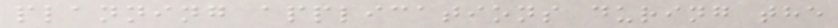planning applications during the
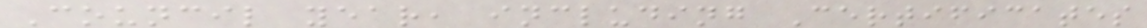Council year, including Certificates
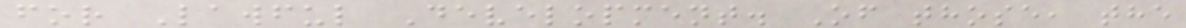for Lawful Development. Of those, the
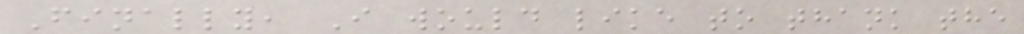Finally, I would like to thank the
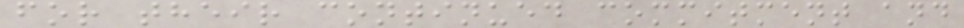for their continued commitment and
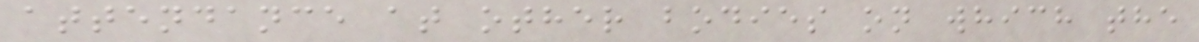attendance at other bodies on which the
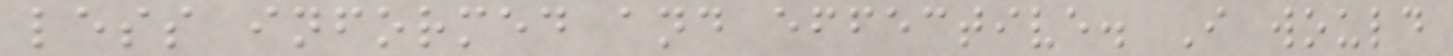less informed and effective. I would
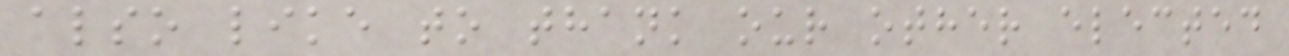also like to thank our other elected
